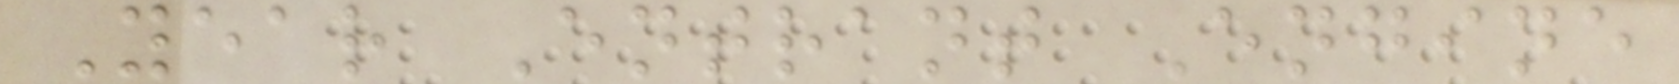Year Entrant Engine
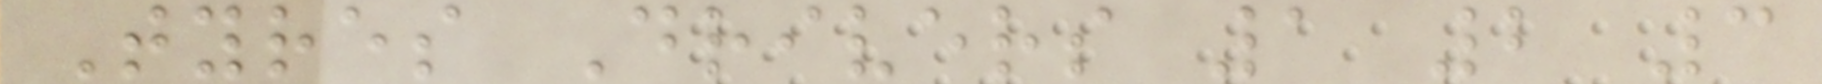Tyres Drivers 1 2 3
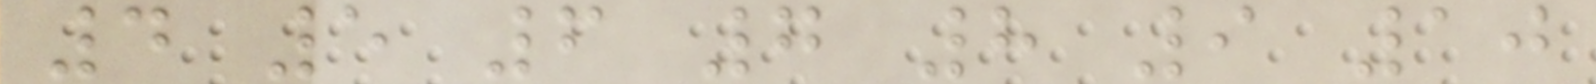4 5 6 7 8 9 10
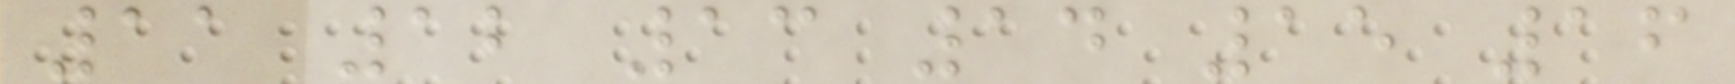11 12 13 14 15 16
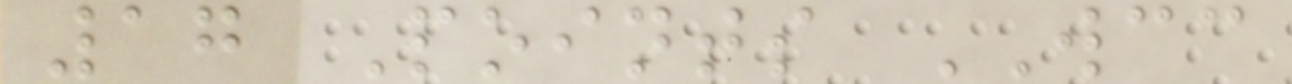17 Points WCC
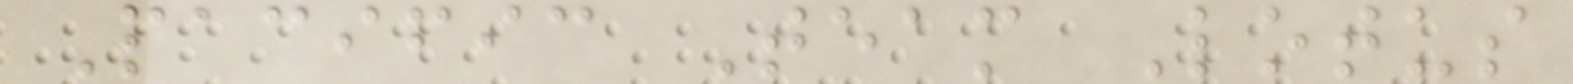Pacific Team Lotus
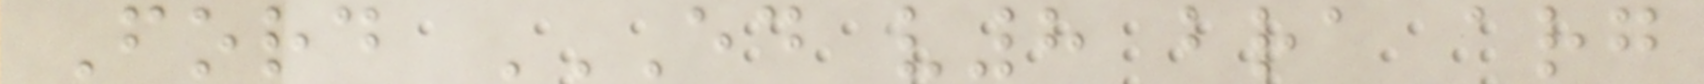Ford ED V8 BRA ARG
